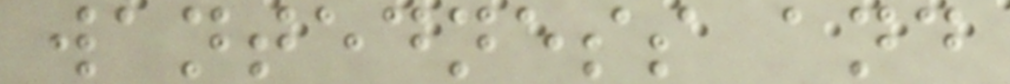wantedness and
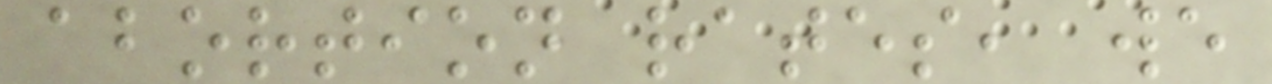abortion rates, we
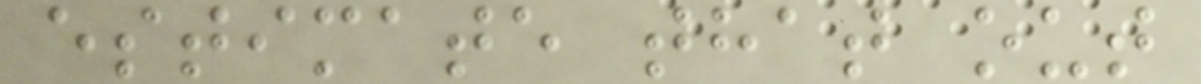estimate that out
